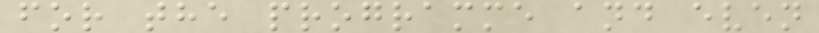for the programme and even
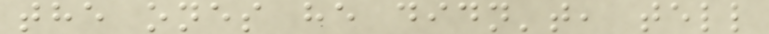the ones he didn't, tell
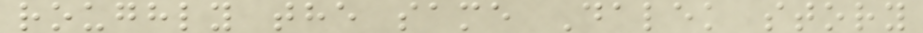roughly the same Dalek story
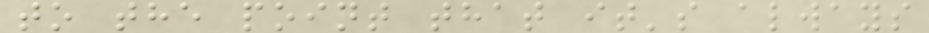to the point that it's always
